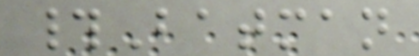#Batman
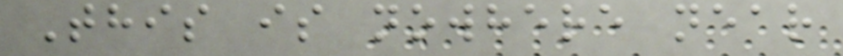This is nowhere near
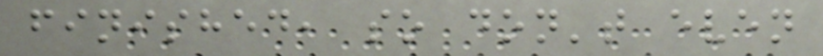finished, so don't even
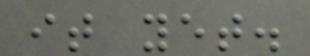it yet.
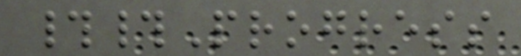##Progress
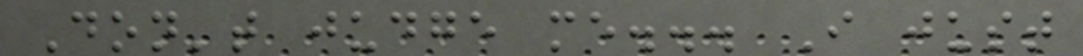Don't judge me... I just
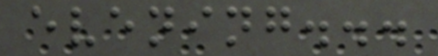evening...
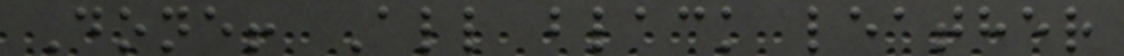Done! All black leather
